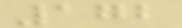172
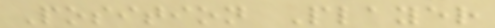Position Player
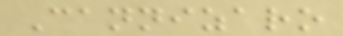Cannizaro
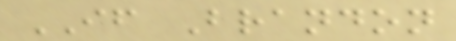IF Brandon
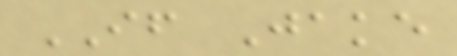IF Jake
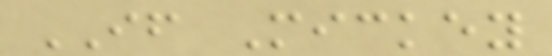IF Mickey
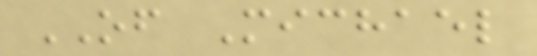OF Michael
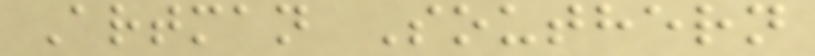Artman Southern
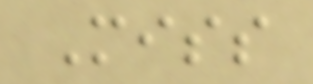Miss
